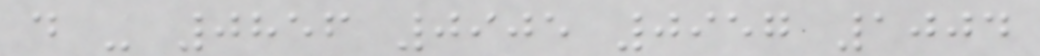d - 0856 0905 0957 1004
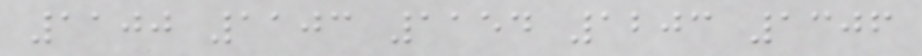1100 1103 1154 1203 1306
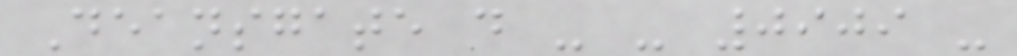Deansgate d - - 0909 -
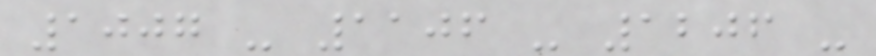1007 - 1106 - 1206 -
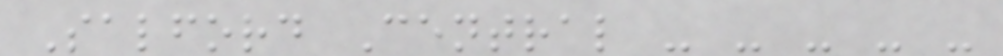Salford Central - - - - -
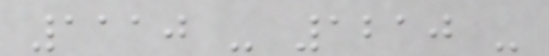1110 - 1210 -
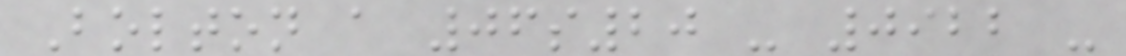Bolton a 06s20 - 0922 -
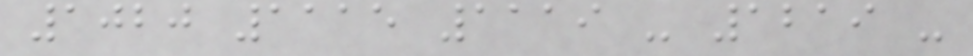1020 1115 1119 - 1219 -
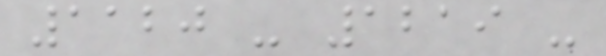1120 - 1219 -
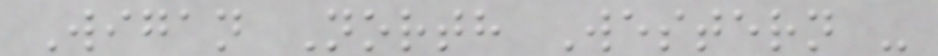Wigan North Western -
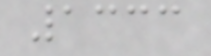1333
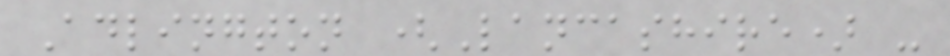Adlington (Lancashire) -
